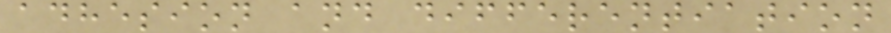adhesion and differentiation
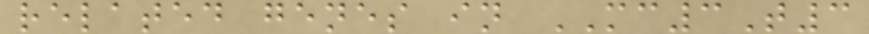related genes in MC3T3
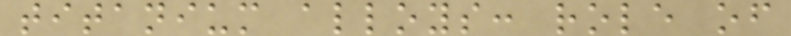titanium alloys: role of
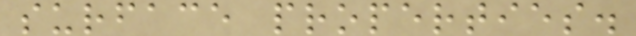surface properties.
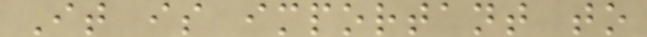It is important to
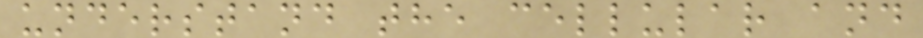understand the cellular and
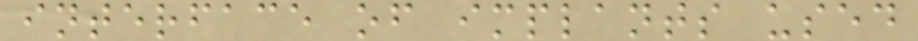interface of implants used
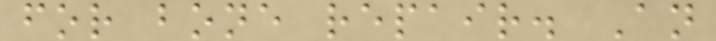for bone repair. An
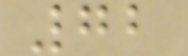72
